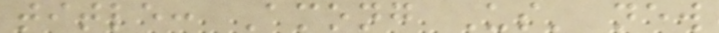title: Among Us' new
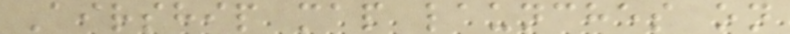Airship map launches on
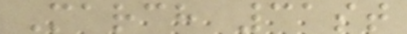March 31st
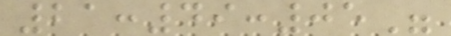21:49:05"
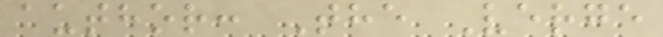author: The Verge
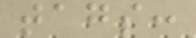tags:
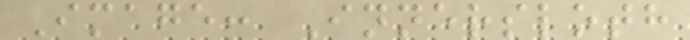Image: Innersloth
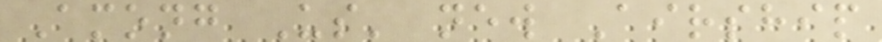Among Us' new Airship
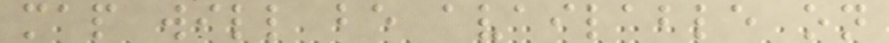map will be available on
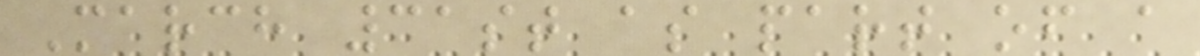March 31st as part of a
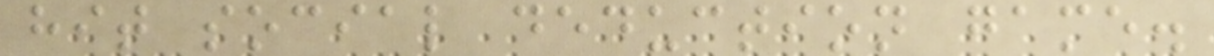hit social deduction game.
